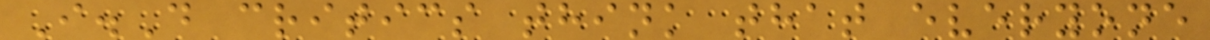I.D critics think that everyone
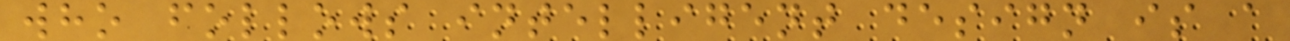who follows intelligent design is a
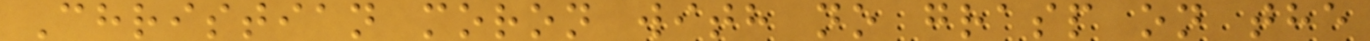Christian moron with no grasp on the
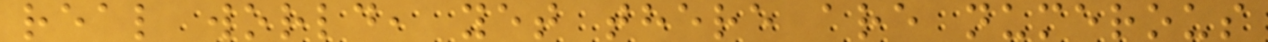real world, yet there are numerous
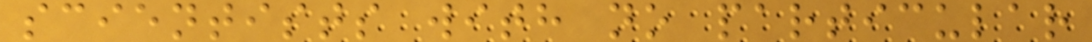scientists with no particular
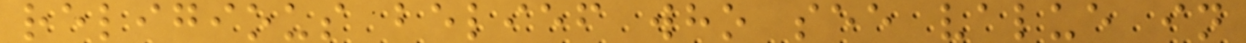religious belief who see value in
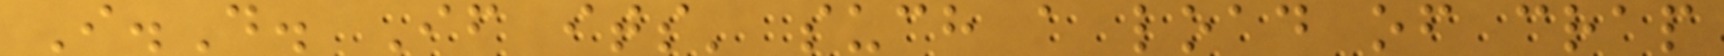I.D. If its' such a load of crap
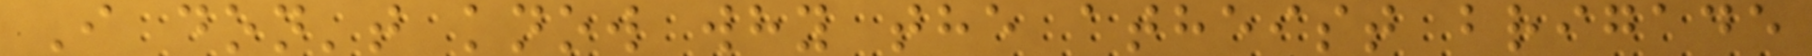I don't know why the atheist brigade
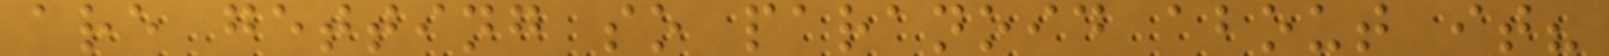are getting so paranoid about it?
